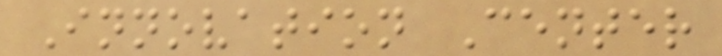Innovation Center
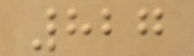827
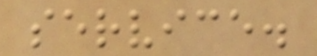service.
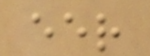eer
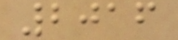2016
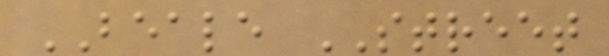BEALE STREET
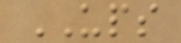UPS
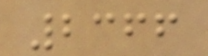2366
